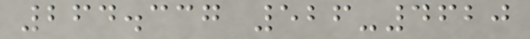264.337 526-4620
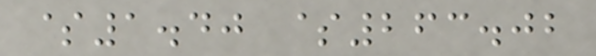$1.40 $263.02
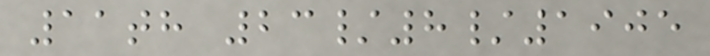11th 23/8/1905
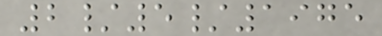2/5/1975
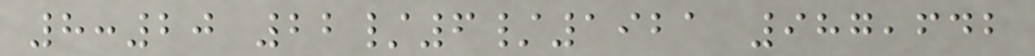8:20 22/6/1921 987,642
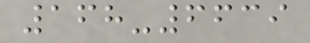168-6639
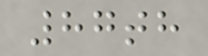87th
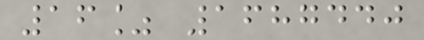16% 1687440
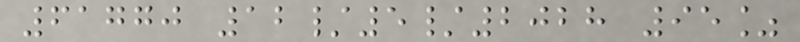61770 12/5/2028 95%
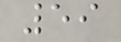59
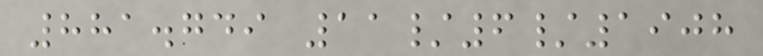881.749 11/6/1908
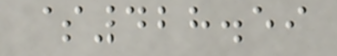$428.59
